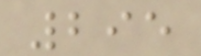295
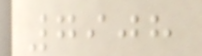7908
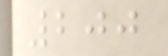200
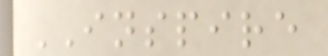INSPIRE
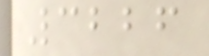3226
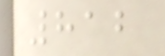812
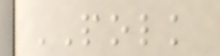POLK
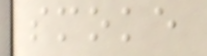smoke
